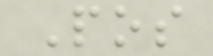Pos
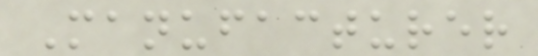Manufacturer
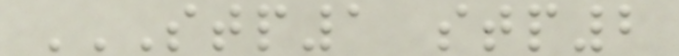STP1 STP2
